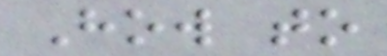How to
